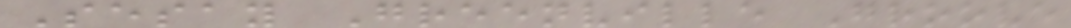Sesay Greenville Groove
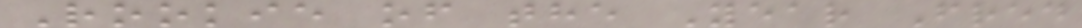Rookie of the Year Fred
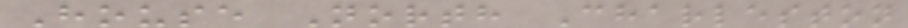House North Charleston
